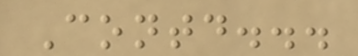Contd...
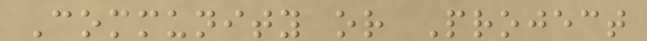Community or Project
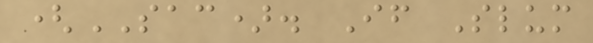(SAC). If Slum
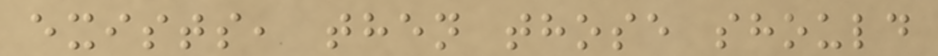exists, then those should
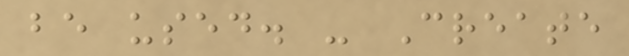be used. - Create
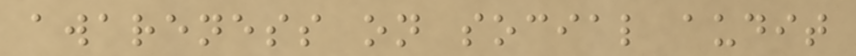awareness on social audit
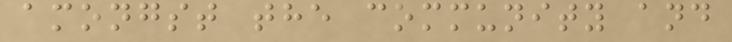amongst the community and
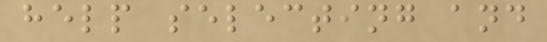help selecting and
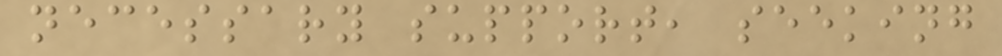necessary support, seeking
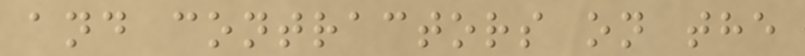and contractors on the
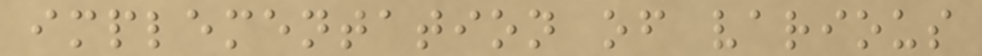implementation of various
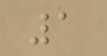1
